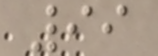99
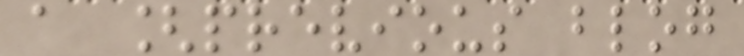a [previous blog
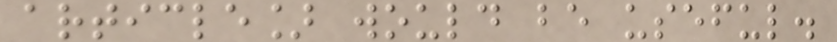article] would be useful.
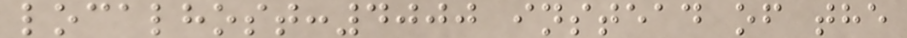localhost:4000 instead of the
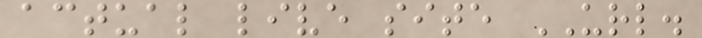actual live site URL.
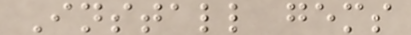Install gems
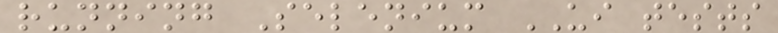running Selenium UI tests
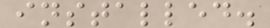installed.
